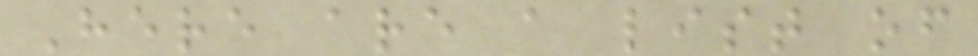Here are a list of
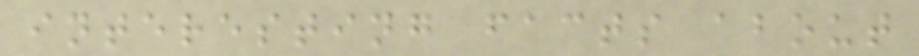interesting facts about
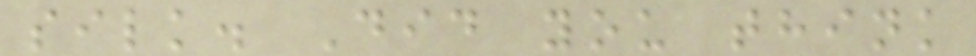silk. Did you think
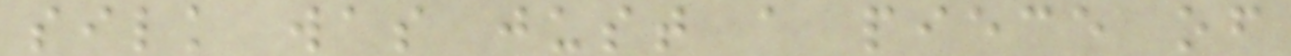silk was just a piece of
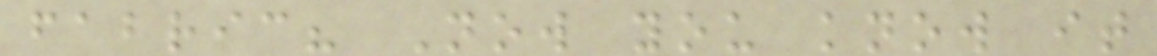fabric? Now you know it
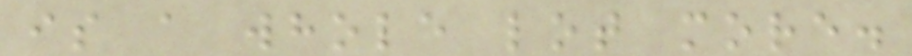is a whole lot more.
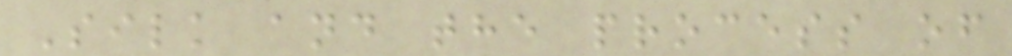Silk and the process of
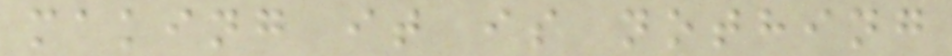making it is nothing
